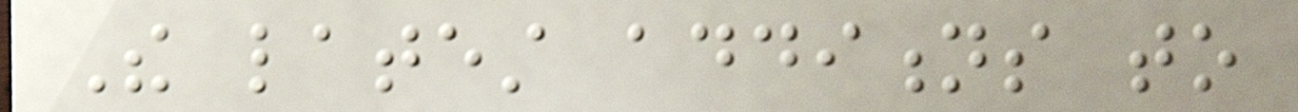The latest additions to
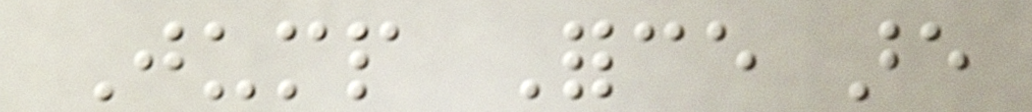Jump Force are
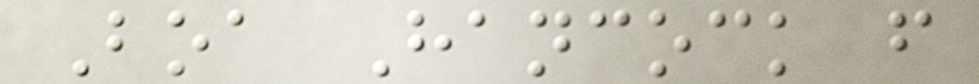Boa Hancock from
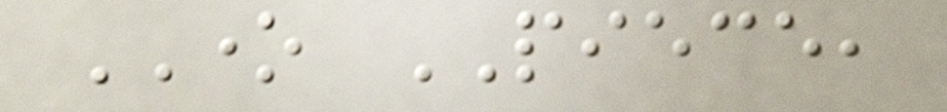ONE PIECE,
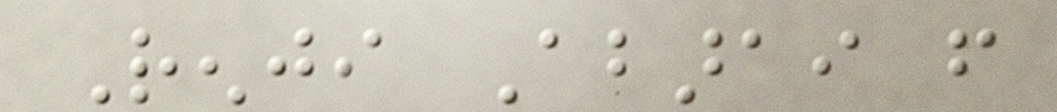Renji Abarai from
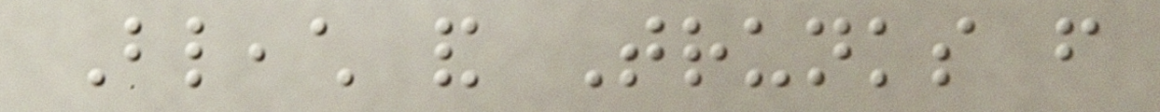Bleach and Trunks from
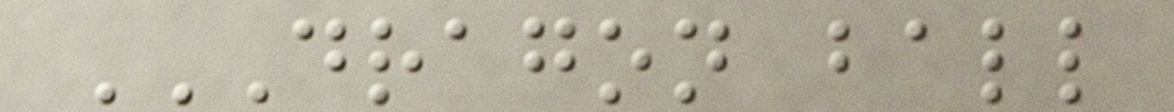DRAGON BALL
